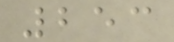253
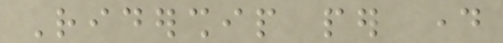Ridership per day
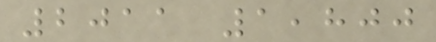2011 1,800
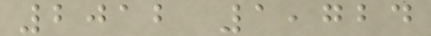2012 1,724
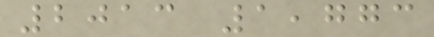2013 1,773
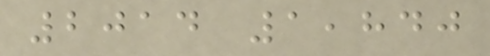2014 1,840
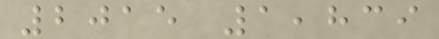2015 1,839
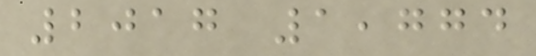2017 1,774
